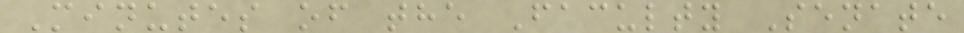Minutes of the Faculty Senate
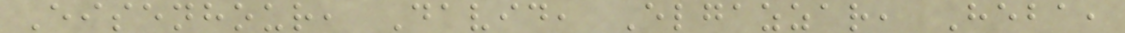Eisenhour, David, Elgazzar, Heba,
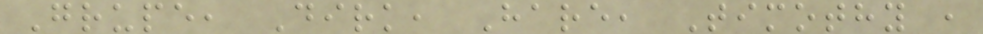Grupe, Dirk, Hare, Timothy ,
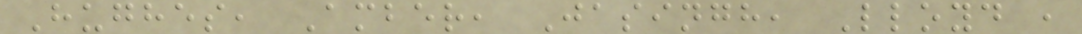Hughes, Amber, Jasingh, Lloyd ,
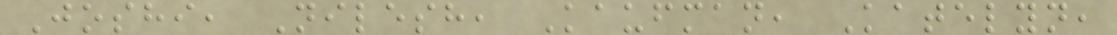Joshi, Nilesh, Kaufman, Katelyn,
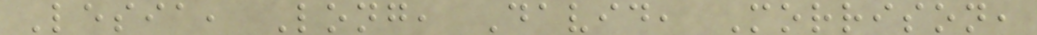Lesia, Long, David, Morrison,
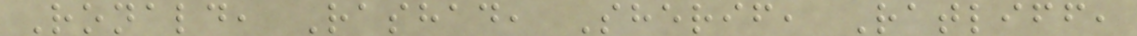Ronald, Rashad, Sherif, Ratliff,
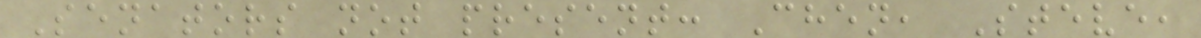Senators not present: Chen, Steve,
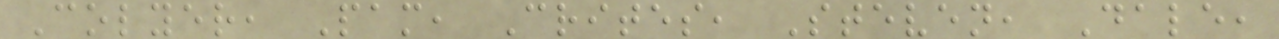Colyer, Pam, Crites, Steven, Dale,
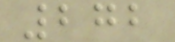272
